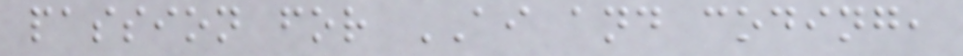passion for AI and coding,
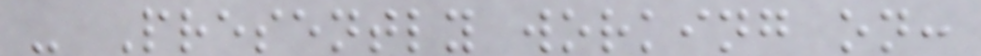- Presently working on:
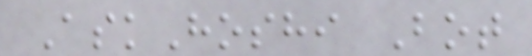AskHoshi Bot
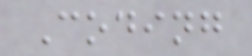Coding
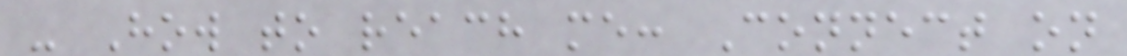- How to reach me: Connect on
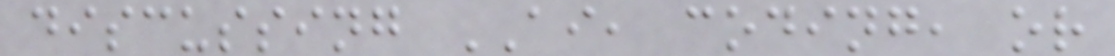discussing AI, coding, or
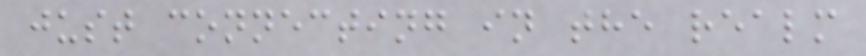just connecting in the realm
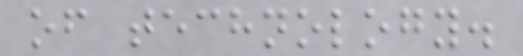of technology.
